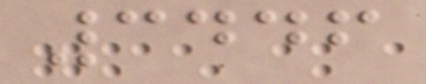3446
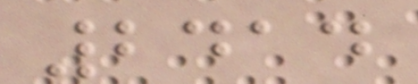2414
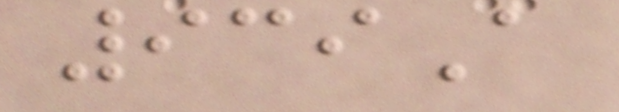939A
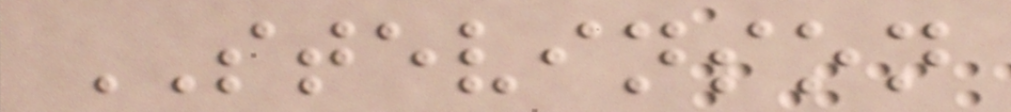STEVINSON
